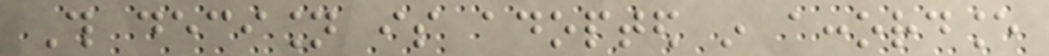This decision is adopted in accordance
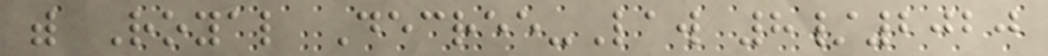with Royal Decree-Law 8/2020
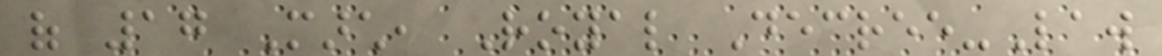of 17 March, Royal Decree-Law
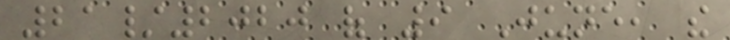21/2020 of 9 June, the
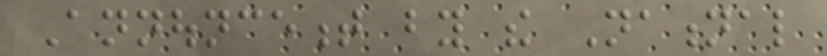Announcement by the National
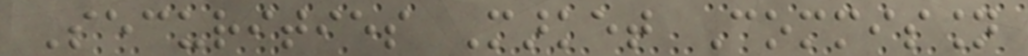Securities Market Commission
